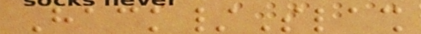Hack/Slash
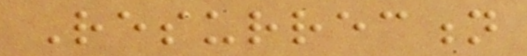Resurrection
